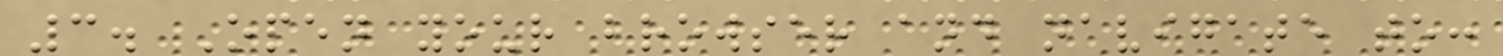3. Open your browser and navigate to:
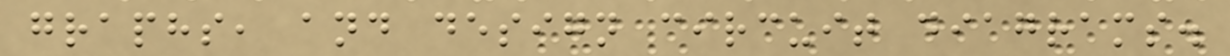graphs, and design circuit diagrams.
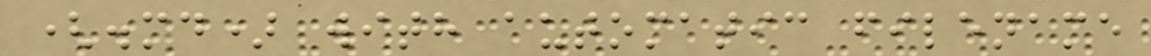(.md) with automatic filename
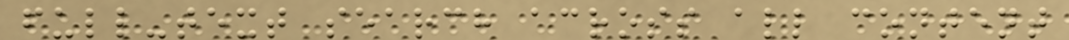full-text search across all content
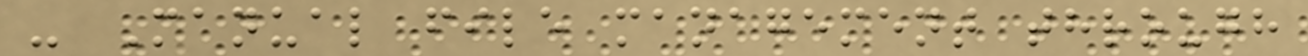- Manual file management through
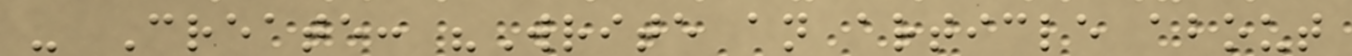- Create: "Write an article about
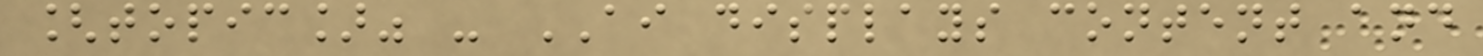[topic]" - AI displays content and
